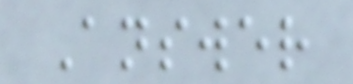Answer
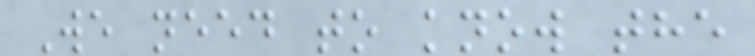We need to know the
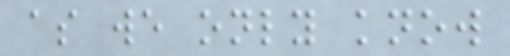as we only know
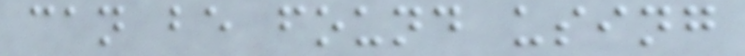can be found using
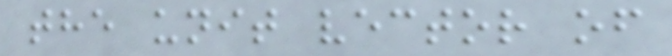the unit vector of
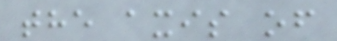the axis of
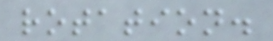rotation.
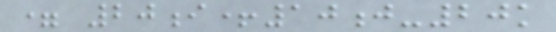= 20i+10j-20k
